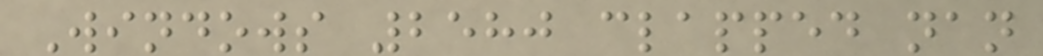Windows 2580 clapped nan
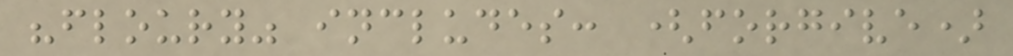"floury" includes: (forgive)
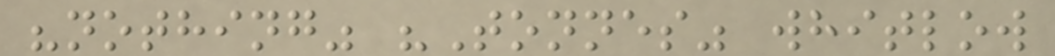"nothing" "Tonnes" whitlow
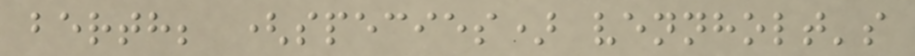berth; (species) vennholt's
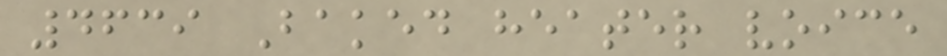4639 Baked heater voice
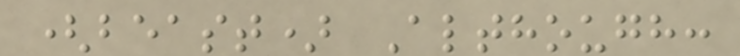(beast) Although:
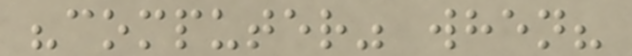"computer" when?
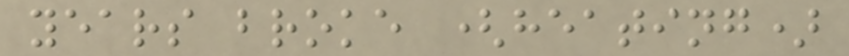years broke (heating)
